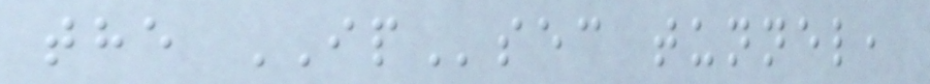the IPsec tunnel,
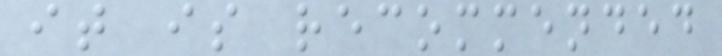it is recommended
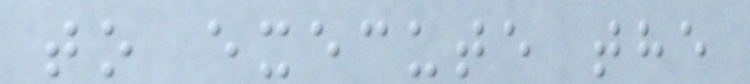to execute the
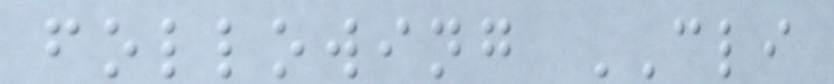following CLI
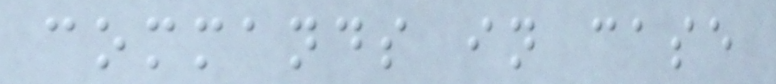commands in case
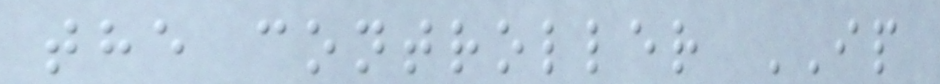the controller IP
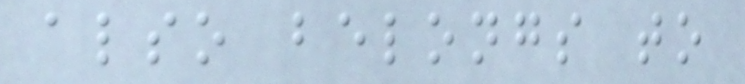also belongs to
